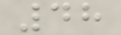48
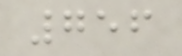756
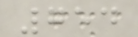754
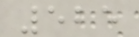525
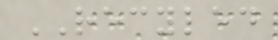RECYLED
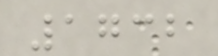1732
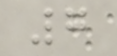7
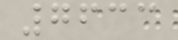7633
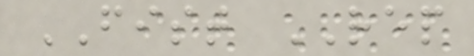FIST REP
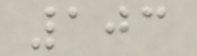103
